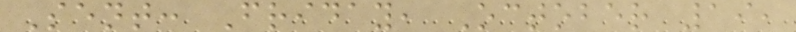Sent: Friday, October 19,
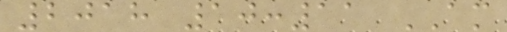2018 10:11 AM
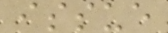issue
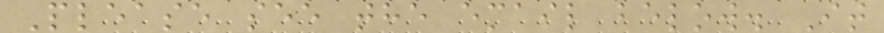Please see the email below. It
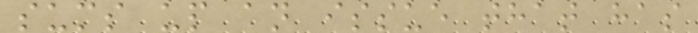sums up an issue that has
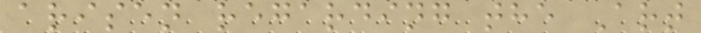arisen regarding the Art
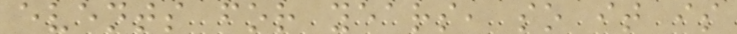events for years, so it is
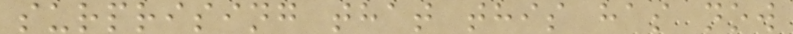surprising that this has now
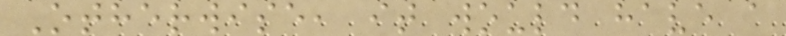Otherwise, it would have a
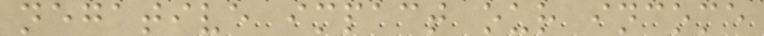negative impact our income
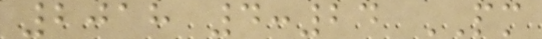2018 4:24 PM
